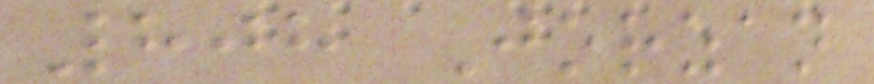808 Jorzan
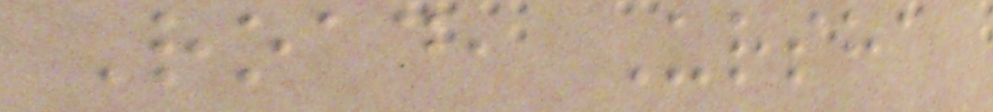Road, Ursha
